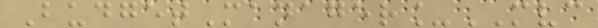BudgetManager_MVC
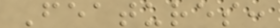Features:
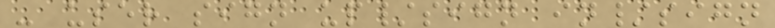- user sign up/sign in/sign
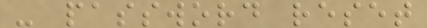- password reset
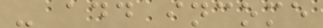- add income
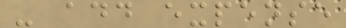- add expense
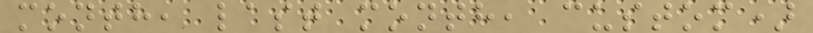month, last month, custom)
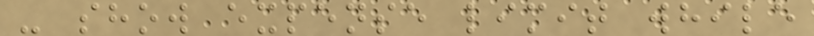- show expense limit while
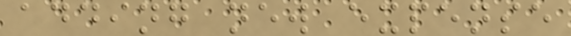adding new expense
